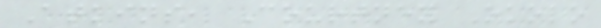Atkins, Courtney Okolo
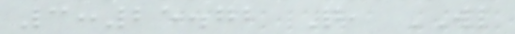3:25.72 Q, WL
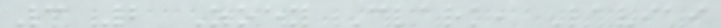3 2 Zoey Clark, Laviai
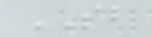SB
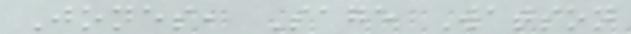Jones, Sage Watson
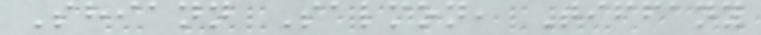Shiann Salmon, Tiffany
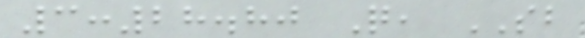3:28.80 Q, SB
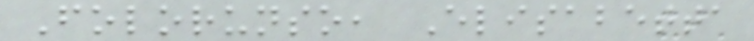Folorunso, Elisabetta
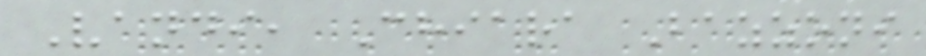Vandi, Chiara Bazzoni
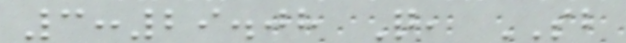3:29.08 Q, SB
